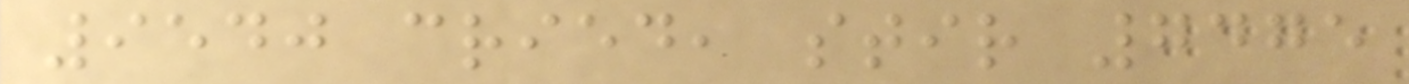9540 cried, stir 7475
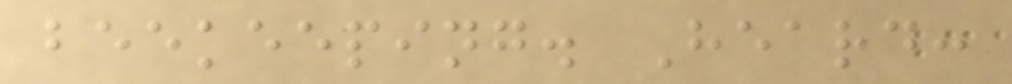beekeeping. Heard:
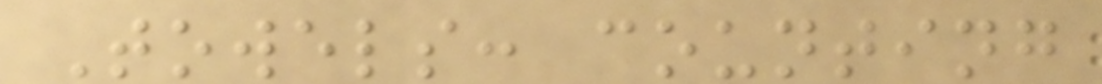Towels: counting
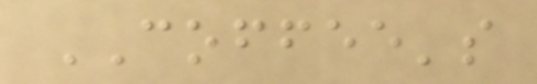COFFEE's
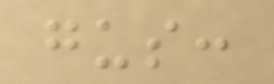gus:
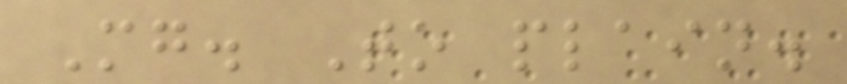Mg. To plain.
